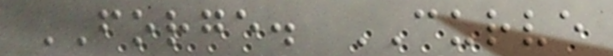FORGE. CURVE
